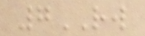7RW
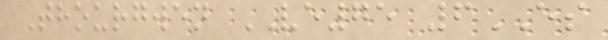Thourgwen VE75 6ES
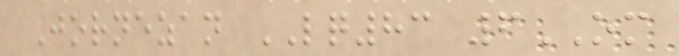Jornezan LQ83 6OM
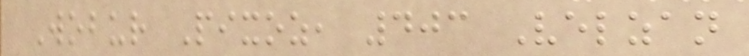Wobur Pixoz, 403 Velzan
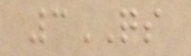3QS
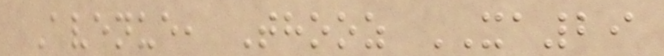Avenue, Thooz XA29
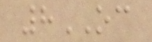8OC
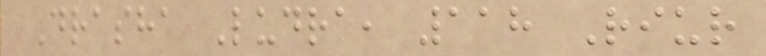Drasha Ludra, 118 Riur
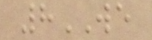8WE
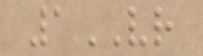1VR
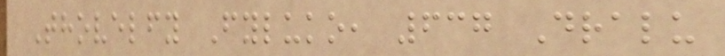Thovelfy Fyluko, 637 Dralu
